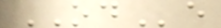ODe
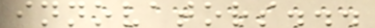innovators...
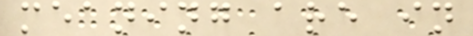meaning are in
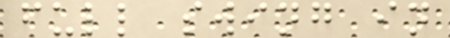full swing in
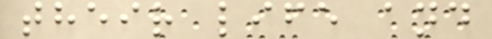their life and
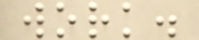work.
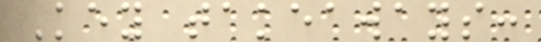Key takeaways:
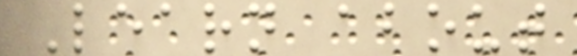Learn about
